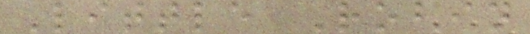Little Robin
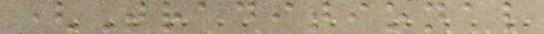(Traditional
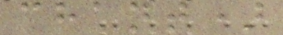chant)
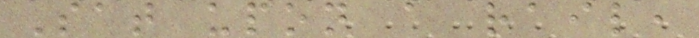Sat upon a rail,
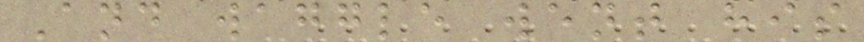And waggle went his
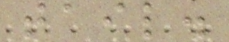tail.
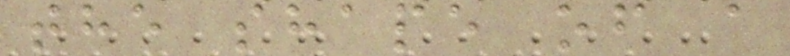the shape of a
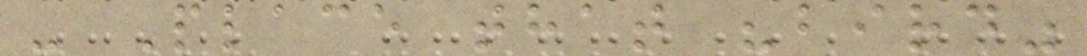- Place that "bird"
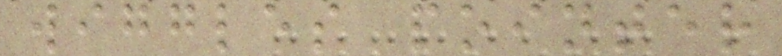wiggles pointer
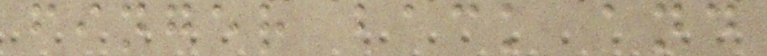finger back and
